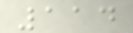114
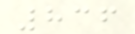836
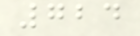724
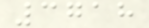3718
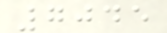7045
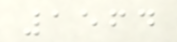1564
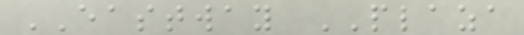EASTWAY PLAZA
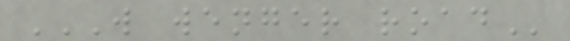W WENGER ROAD
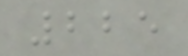225
